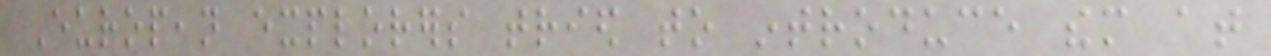European explorers tried to introduce them at
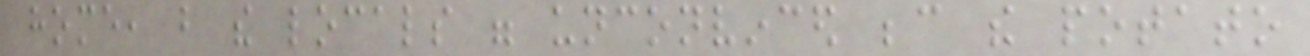home, but the locals were unconvinced because the potato
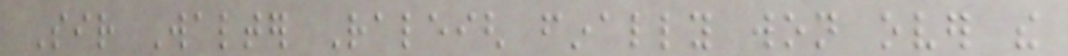Sir Walter Raleigh finally won over the
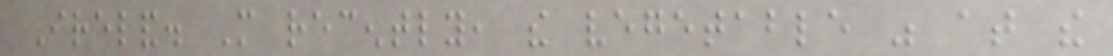Ireland. More recently, the vegetable was at the
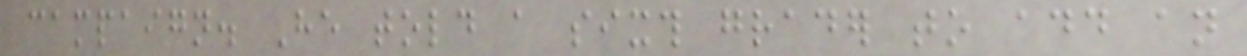campaign. He told a sixth grader to add an
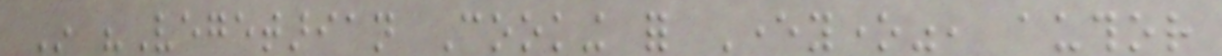In "Vegetarian Cooking for Everyone", author
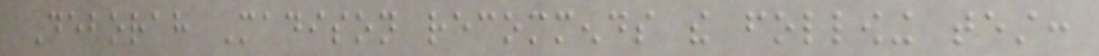Deborah Madison recommends the following test:
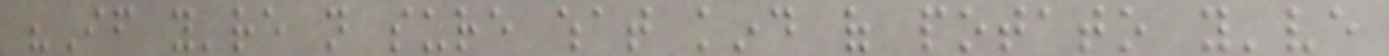"If you're not sure what kind of potato you've
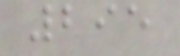295
